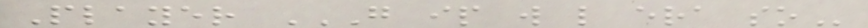Player G IP W L ERA SO
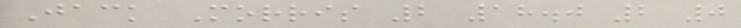Jack Morris 2 18.0 2 0
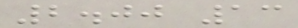2.00 13
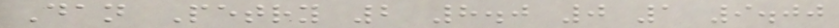Dan Petry 2 8.0 0 1 9.00
